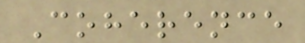Coherence
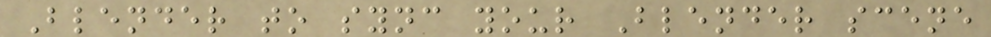Blender to sync your Blender scene
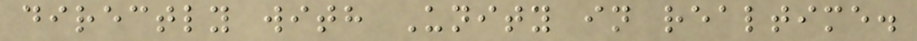directly with Unity in realtime.
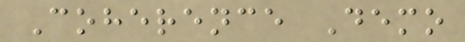Coherence Demo
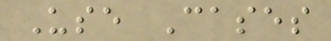Use Cases
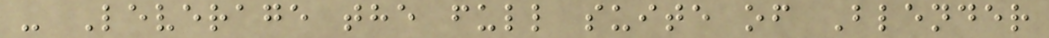- Leverage the full suite of Blender
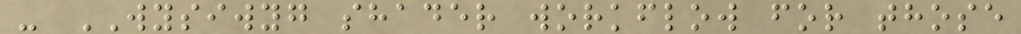- WYSIWYG shader workflow for those
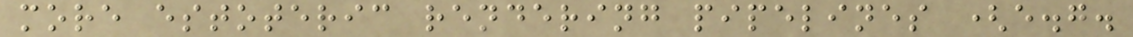more estoteric rendering pipelines (e.g.
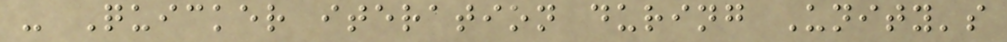- Quicker iteration during Unity's
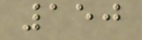150
